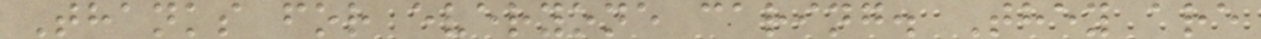Thanks for everyone caring. They are
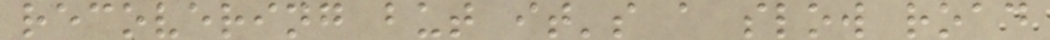recovering but it's a slow road
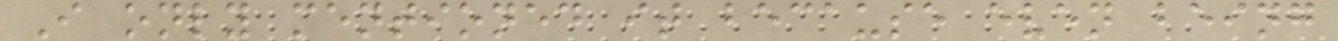I only mentioned it because even being
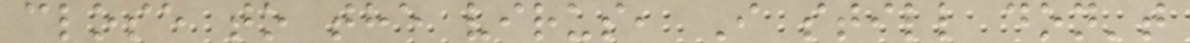close to the virus, I still don't
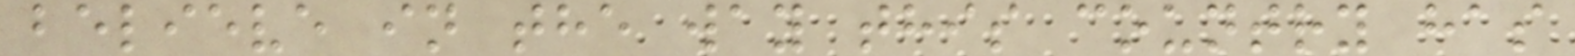believe in the way this country has
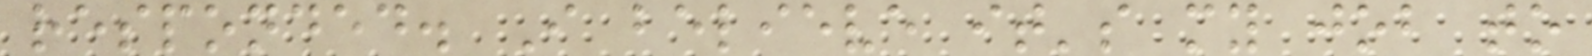responded. I believe it's my job to
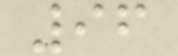96
